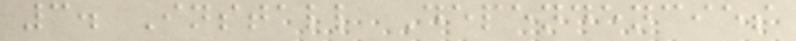3. Install Dependencies
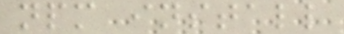npm install
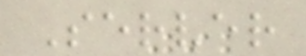Server
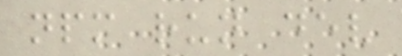npm run dev
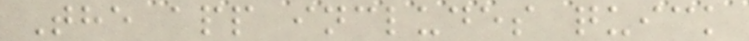The app includes quick
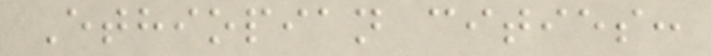Ethiopian cities:
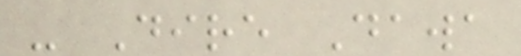- Dire Dawa
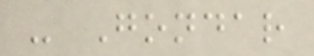- Gondar
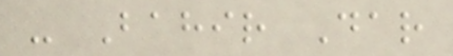- Bahir Dar
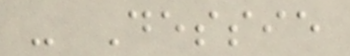- Dessie
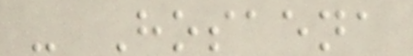- Hosaena
